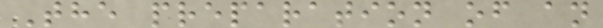The preparation of an
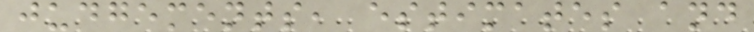judgements, estimates and
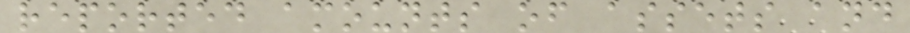reported amounts of assets and
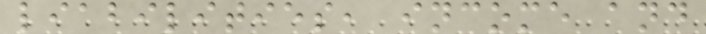liabilities, income and
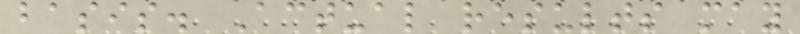basis. Actual results may
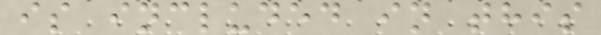is included in this
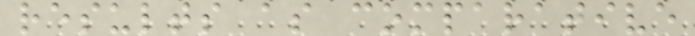results as comparative
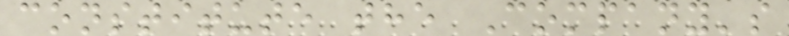constitute the Company's
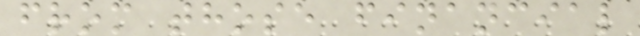from those financial
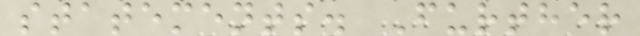statements. Further
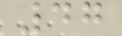47
